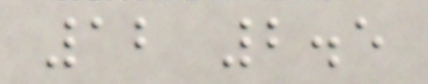12 2.5
